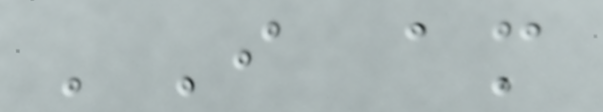'I am
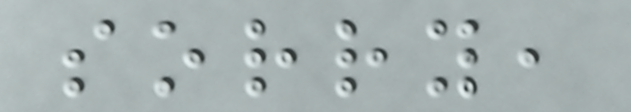sorry,
